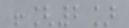![2]
